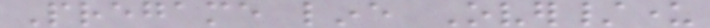Pregame line Over/under
